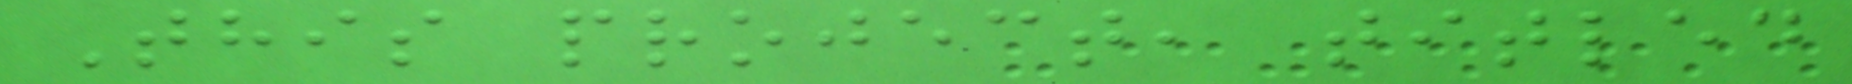This project, titled
